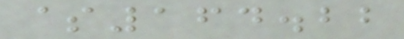$164.22
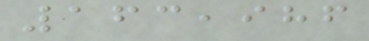163,986
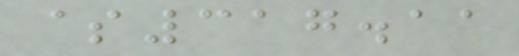$317.11
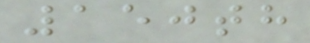150th
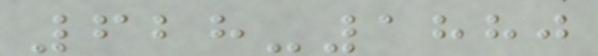628-1880
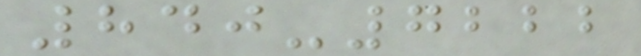840-7222
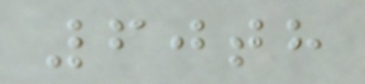60th
